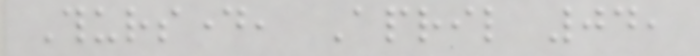Thursday, April 04,
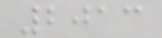2013
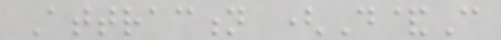Attraction (D&C
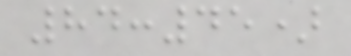84:45)
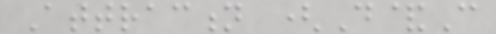Attraction (D&C
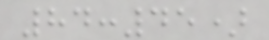84:45)
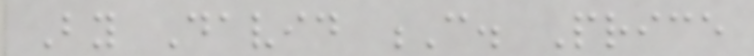By David C. Price
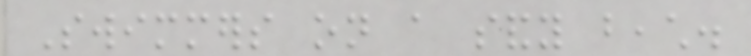Swimmers on a sandy beach.
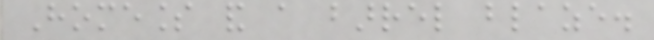Homeless and a barrel blaze.
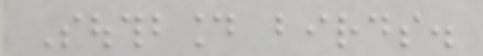Southbound birds.
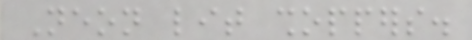Neon lit shoppers.
